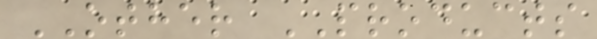OTHER PRODUCTS
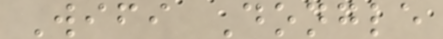Wifi Dongle
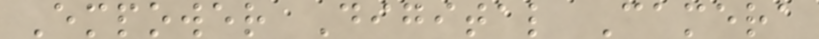Empower Digital Camera
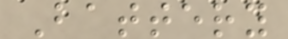Battery
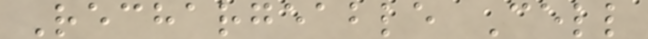Rechargeable Cell
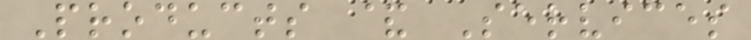Products & Services
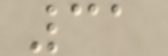31
